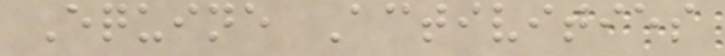Equine Activities
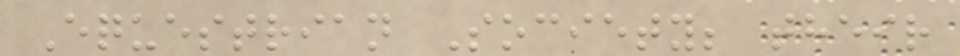Equestrian Society; their
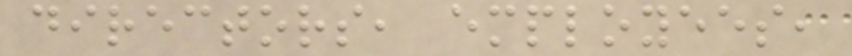directors, employees,
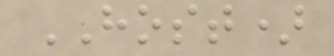HOST)
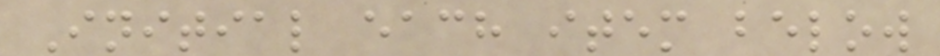Initial each item below
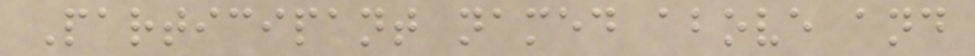Participant named above and
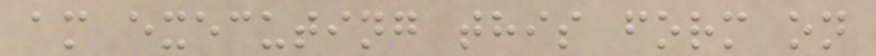am executing this form on
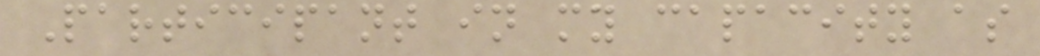Participant in my capacity as
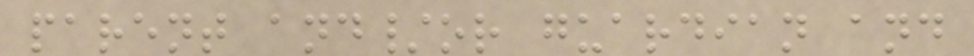parent and/or guardian and
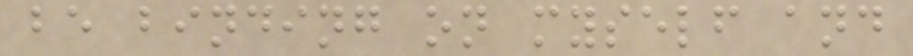be binding on myself and
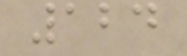124
